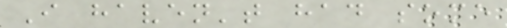I haven't had some
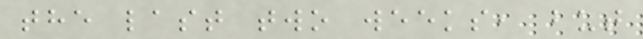the last two weeks, but
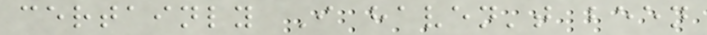certainly I haven't been
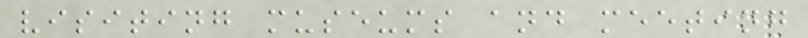visiting museums and meeting
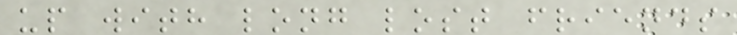up with long lost friends
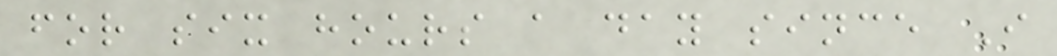for six hours a day since I
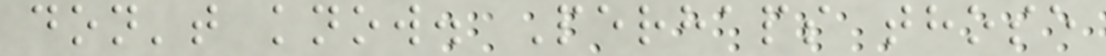don't know. Perhaps those
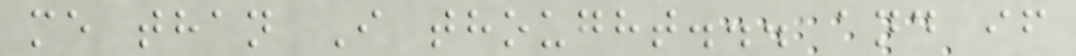me than I thought... and if
